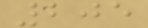205
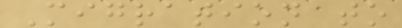Migration to
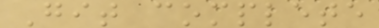Git complete
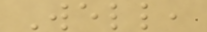Well,
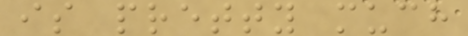is pretty much
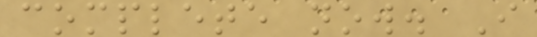complete now. I
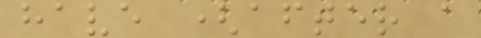have (after a
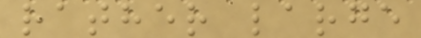rather large
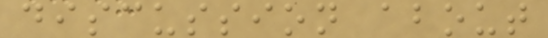discussion about
